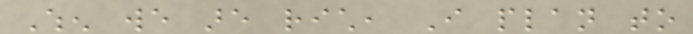When we are rich, I plan to
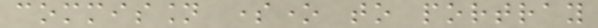commission someone to portray
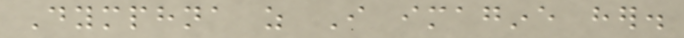Dymphna as I imagine her.
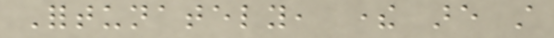Fortunately, there are still
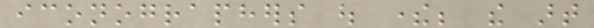iconographers out there; the art
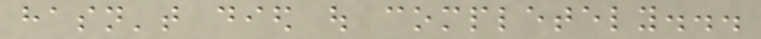hasn't died out completely...
